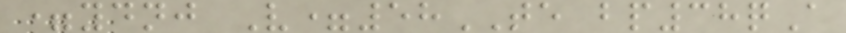=ydnj V=58TE bp38qA
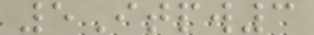5Itpw3
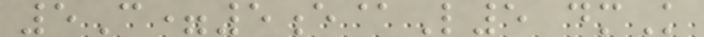5C=5e@L5 dmK
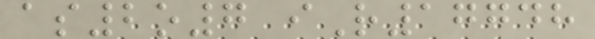as2o7 iR17748
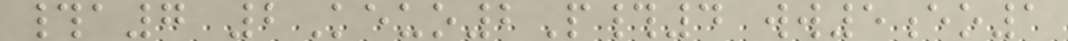#a7 2Keuo2P#4 ww5eo1
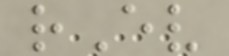rEv
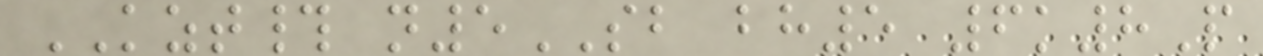KZT# n5SB bh5 6k8P
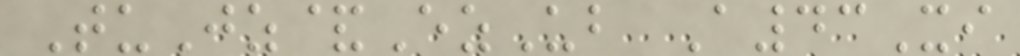TuJz&EzUb A43Xi
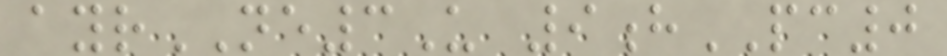ayrNE3U 9hPC0
